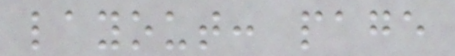layout: page
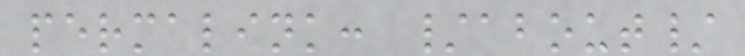permalink: /about/
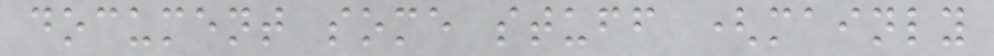document some stuff (mainly
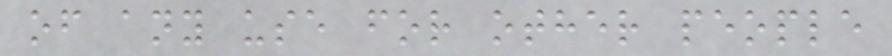of any use for other people
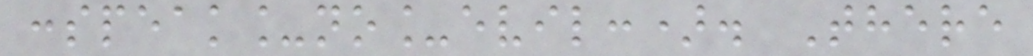:speak_no_evil:). There
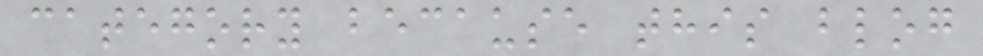category because this blog
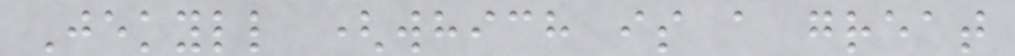Jekyll (which is a great
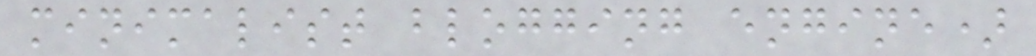minimalist blogging engine)
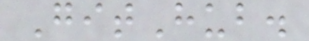GitHub.
